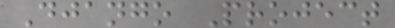Django Project
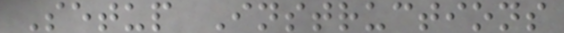Setup Instructions
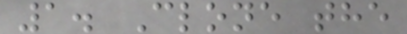1. Clone the
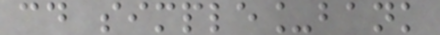cd simple_bank
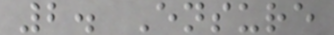2. Ensure
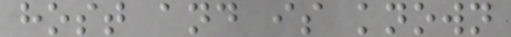host and is known
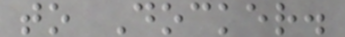to Docker.
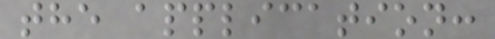the application:
